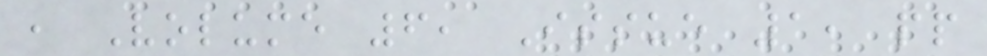, Volume 6, Issue 1, pp
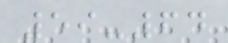59-64
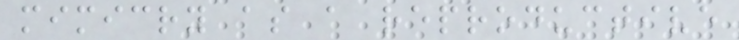mimicry as a reproductive
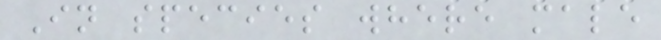In species where male
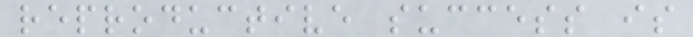reproductive success is
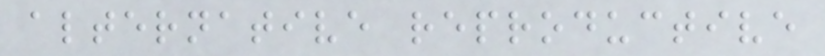alternative reproductive
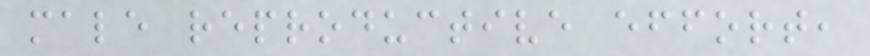male reproductive effort,
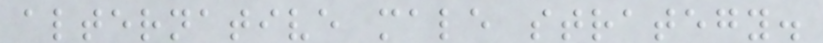alternative male strategy.
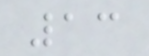13
